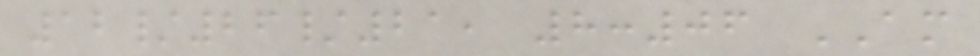12/26/21, 8:06 AM
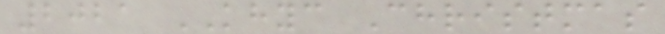2021 KHYC Christmas
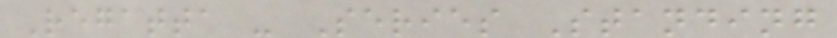Regatta - Series Standing
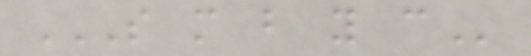S M B Y C
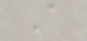A
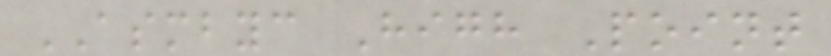ASMBYC High Point
